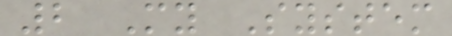2 My System
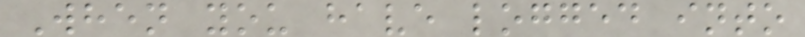When you have logged into
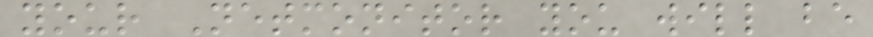your Netmonitor you will be
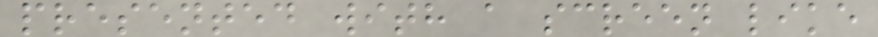presented with a screen like
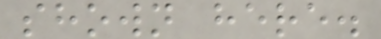shown here.
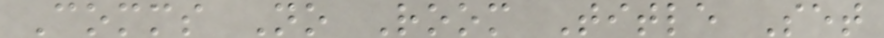Comms No Room Title Set
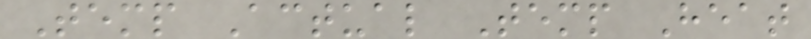Temp Actual Temp Heat
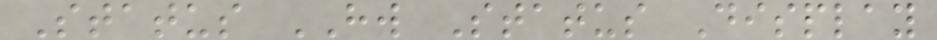Status HW Status Display
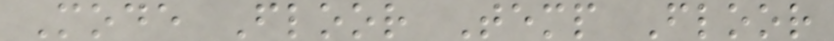Mode Floor Temp Floor
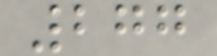277
